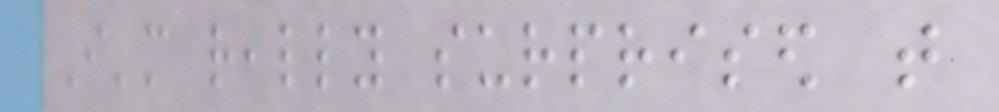I'm really surprised that
